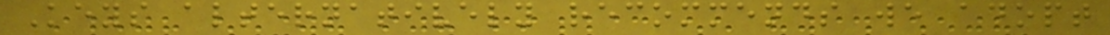Keys alternatively recommends we adopt
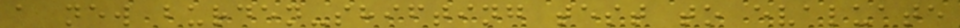a new burden-shifting test to evaluate
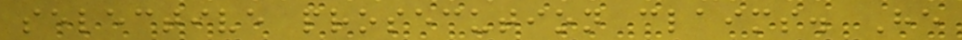selective prosecution claims. He
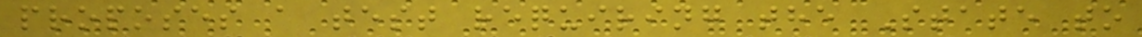proposes a test requiring the State to
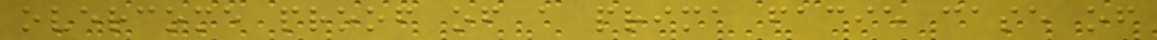overcome proof of a prima facie case of
